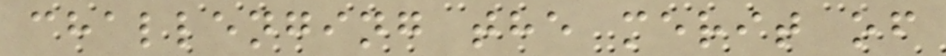challenging the merit of
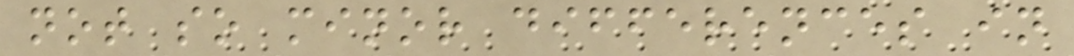not so minor differences in
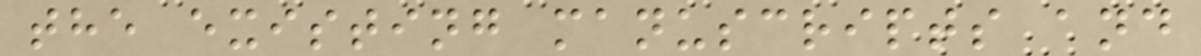the existing manuscripts and
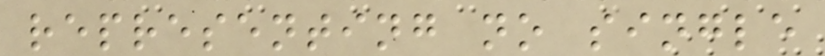representing no single
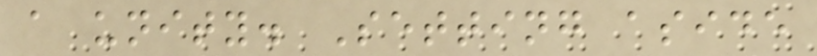a unity. Setting aside
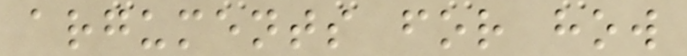arguments for how
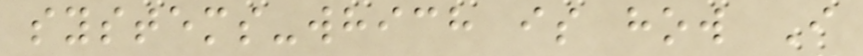systems-which is how I
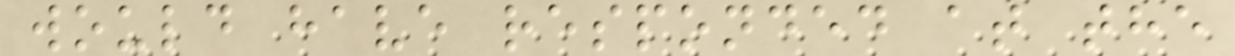would have responded at the
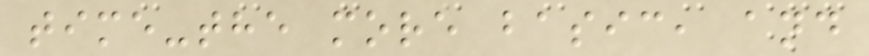time-the more basic, and
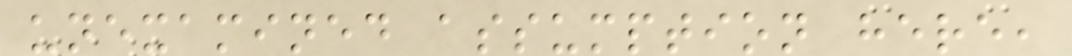unexamined assumption here,
